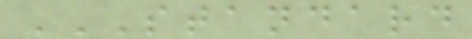STANDARD
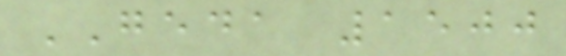GEDA 1500
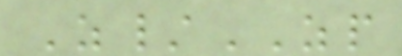Z/ZP
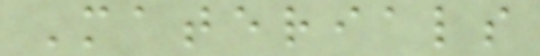Materials
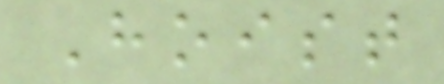Hoist
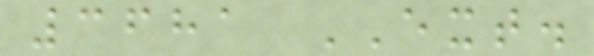3681 EXT.
